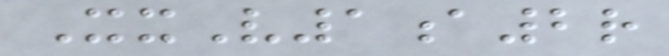XxV1a2r
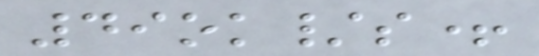49ok/s+
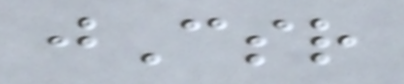jCsr
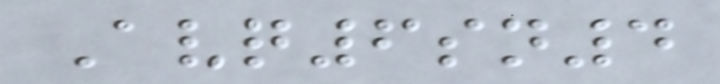Avq6sn4
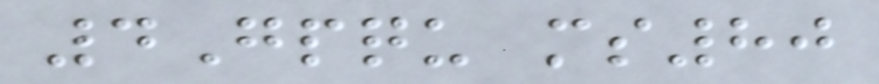4Gpqu ms80
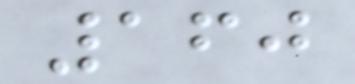160
